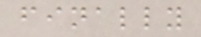finally
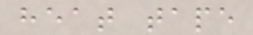heat tape
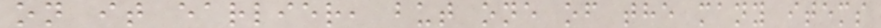on it earlier, but one of the many items
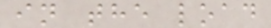in the load
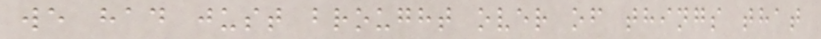we had just brought over of things that
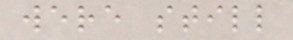were still
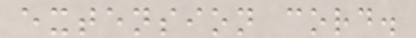extension cord.
